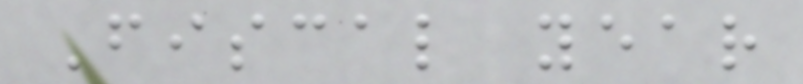Fiscal year
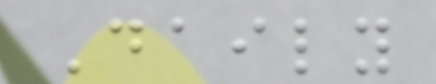Daily
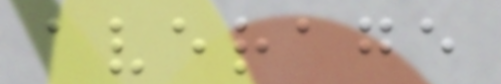average
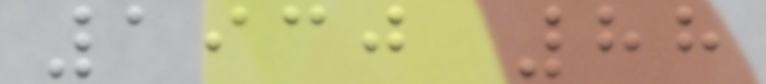1930 88
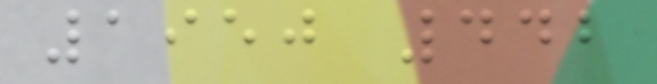1950 442
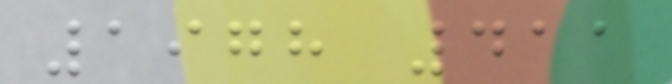1978 411
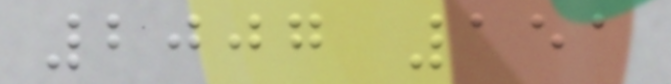2007 151
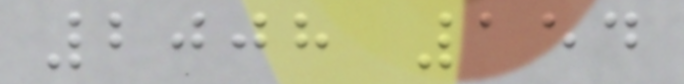2008 154
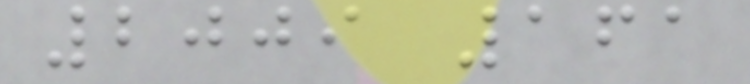2009 161
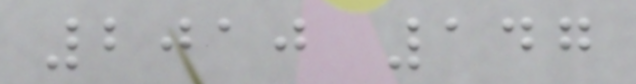2010 147
